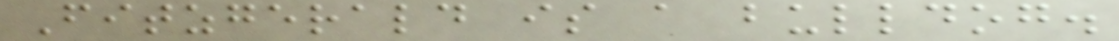Fitzgerald is a bulldog.
